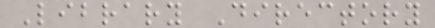Library Directory
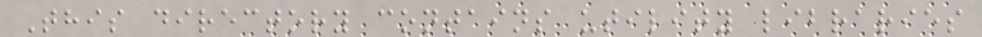This directory contains utility libraries
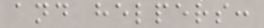and helpers:
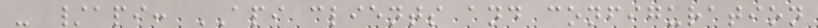- /api: API clients and configuration
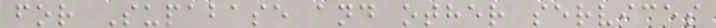for Supabase and other services
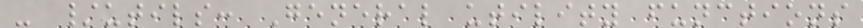- /utils: General utility functions
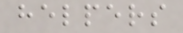helpers
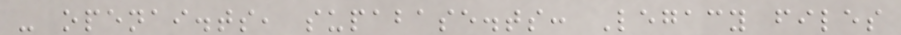- openai.ts, supabase.ts: Legacy files
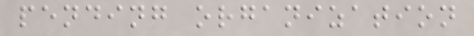pending organization
